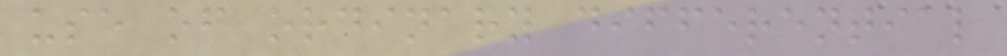use of ordinary differential
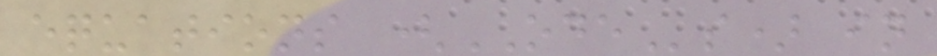equations (ODEs) in
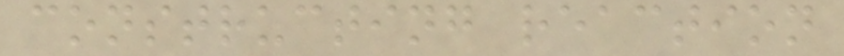constructing reaction
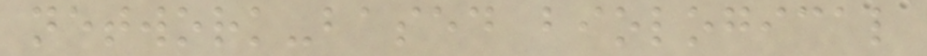network-based biological
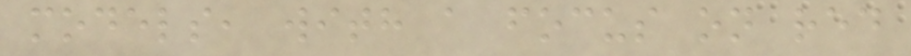models, with a focus on red
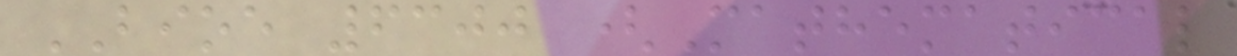BIOE 6300 (Mathematical
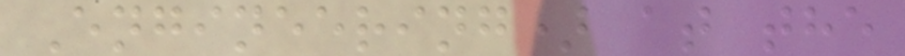Engineering) at the
